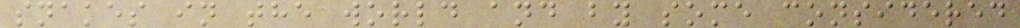snakes in the world and by some considered
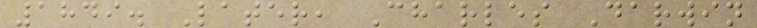1849. Later, Charles Darwin
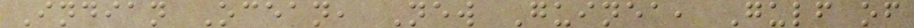Indian Ocean, New Guinea, Gulf of
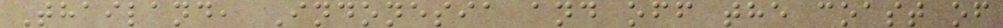Thailand, Indonesia and off the coast of
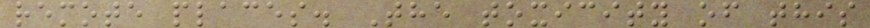remote places. The toxicity of this
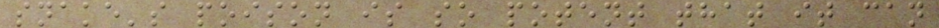snake's poison is so potent that it can
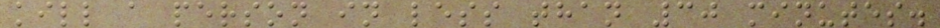kill a person in less than 30 minutes.
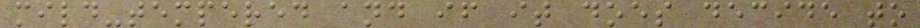mild-tempered and if it does decide to
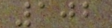102
